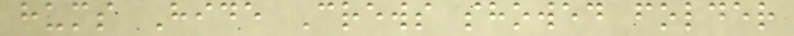hums Hide Crews showed folder
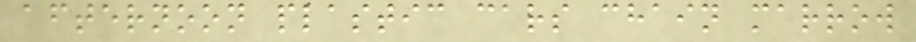afternoon plastic cars chain marrow
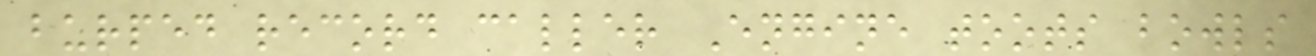burped record caller Engine toots bowls
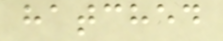hatched
